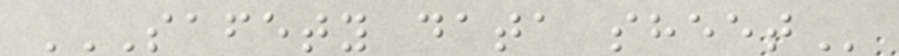SAFETY DATA SHEET
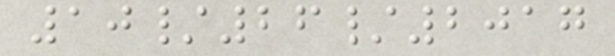10/26/2017
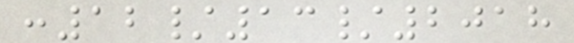:12/13/2018
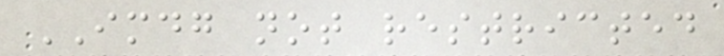IMDG not restricted
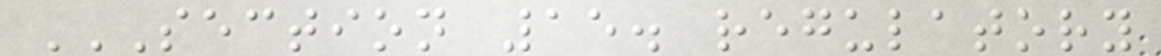SECTION 15. REGULATORY
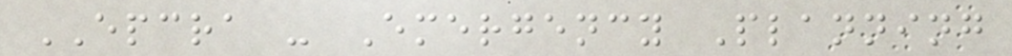EPCRA - Emergency Planning
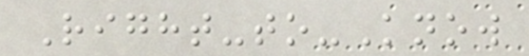Right-to-Know
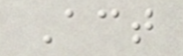Act
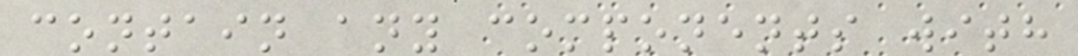contain any components with
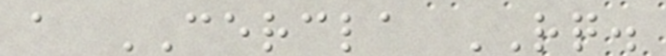a CERCLA RQ.
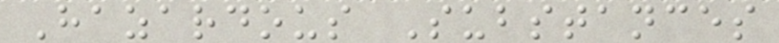Hazardous Substances
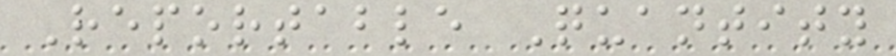Reportable Quantity
